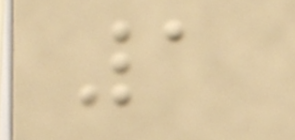1
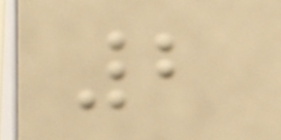2
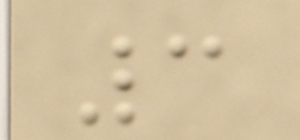3
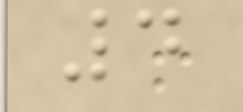4
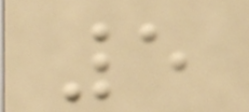5
